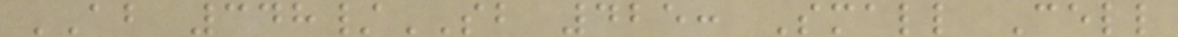AB 348/SB 425: Small Cell
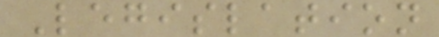Legislation
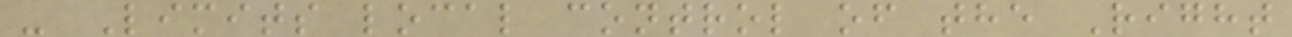- Limits local control of the Right
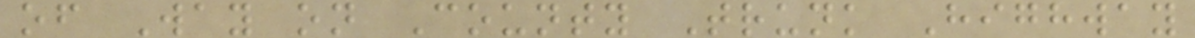of Way on County Trunk Highway
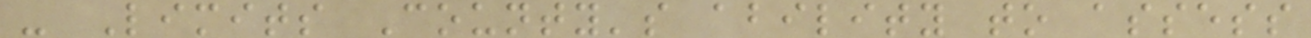- Limits County's ability to assess
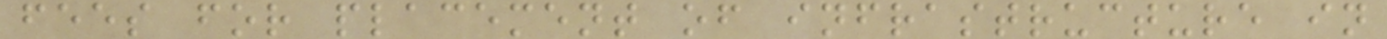fees for placement of infrastructure in
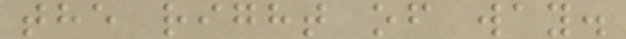the right of way.
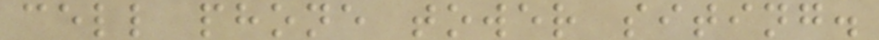cell phone tower siting.
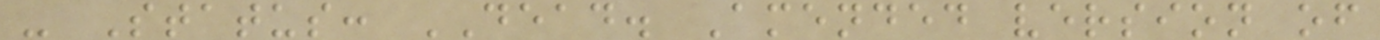- Status: DEAD. Amended version of
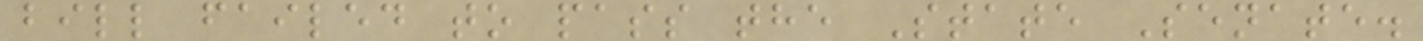bill failed to pass the State Senate.
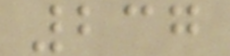237
